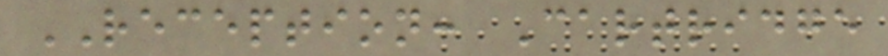RECEPTION: Cartridge
